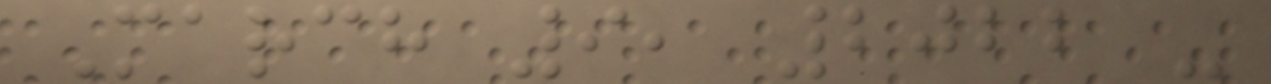March 9, 2022 -
